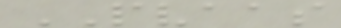PVAAS
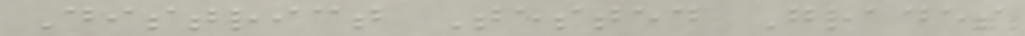District Tested Grades
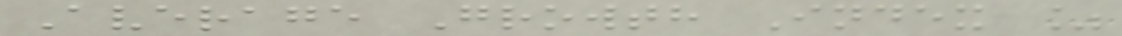Average Growth Index %
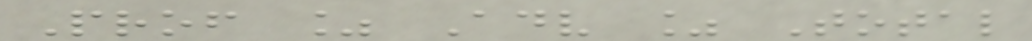Prof % Adv % Total
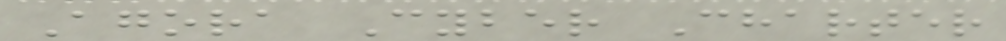Agora Cyber Charter
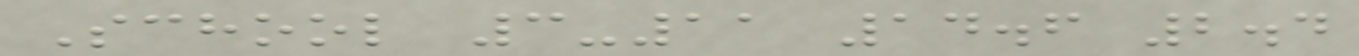School 3-11 14.6 2.4
